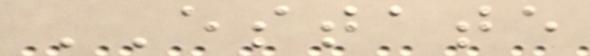ESTATE
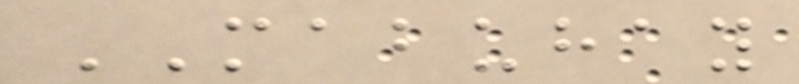MABUHAY
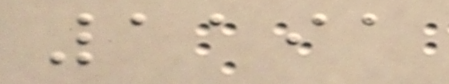1191
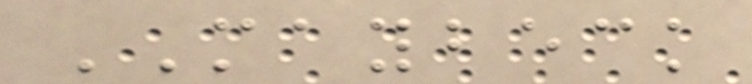MAYBECK
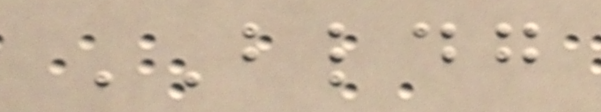BLDG
